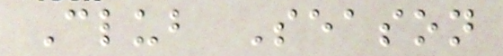Club Season
